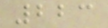223
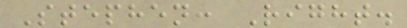Stephen: Right.
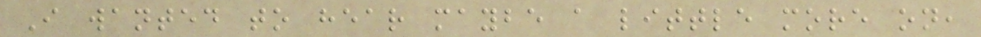I wanted to hear maybe a little more on,
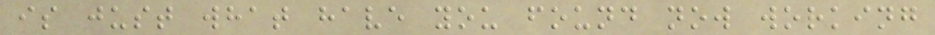is just what have you found now working
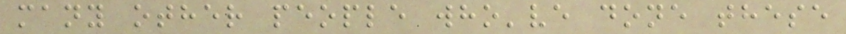many other people who've done these
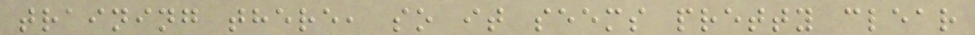training there, so it seems pretty clear
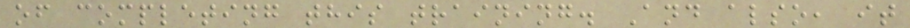of completing this training. And also, it
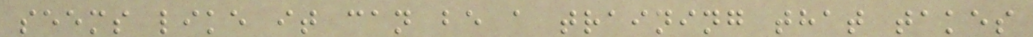seems like it can be a training that takes
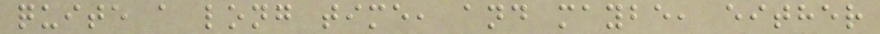quite a long time, and maybe, either
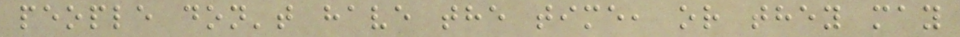people don't have the time, or they may
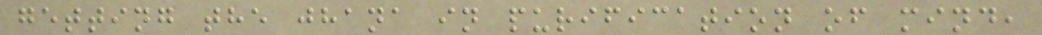getting the jhana in purification of mind,
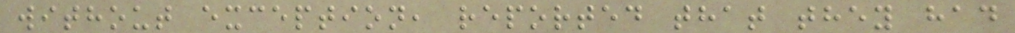without exception, reported that they had
